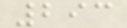293
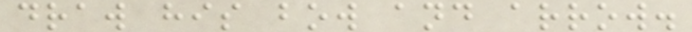draw his bow and arrow.
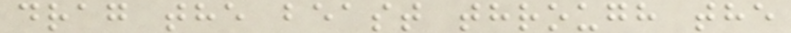drag the beast through the
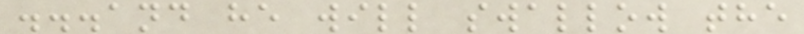...and he will swallow the
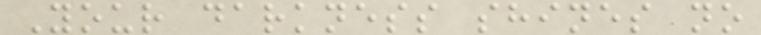Your darkness shines no
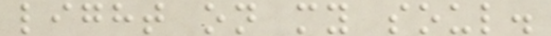light on my soul.
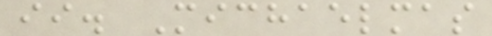ii. Michaelmas
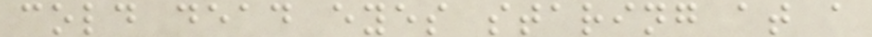cold dead eyes staring at a
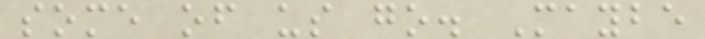some of us go. Maybe
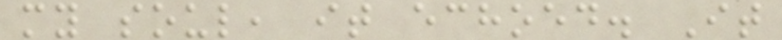my soul, it echoed. It
